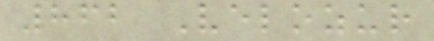862 Velozur
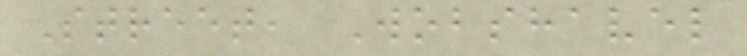Street, Wobshavel
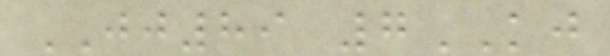JJ89 7KJ
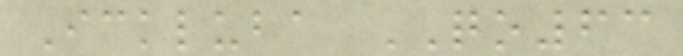Ickluba QO63
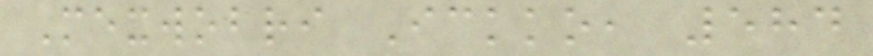Mexwobri Ickko, 584
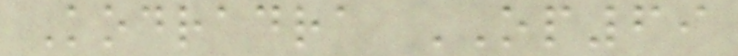Kodradra OP69
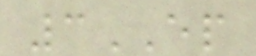3EP
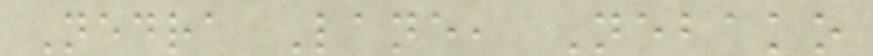Nedra Lane, Nebako
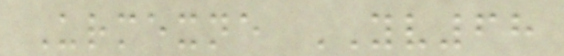Urmexne YV68
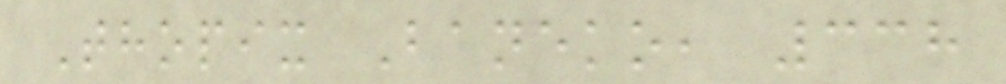Thopix Baneko, 338
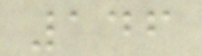146
